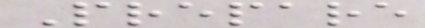Prepare
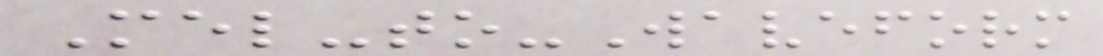Mel-to-Waveform
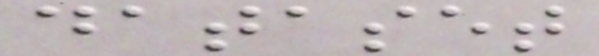dataset
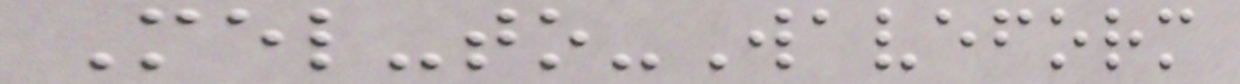Mel-to-Waveform
